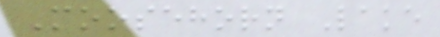Moosehorn Lake
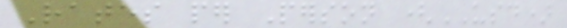Rates per Person (USD)
